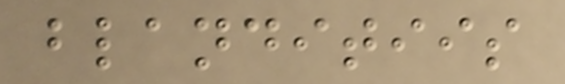blanditiis
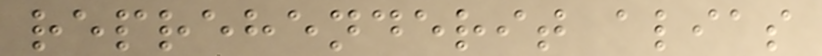reprehenderit alias
